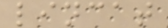lincat
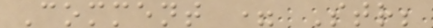Comment = Str;
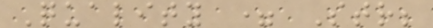Quality = Str;
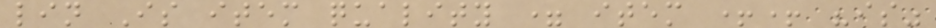lin Is item quality = item ++ "is"
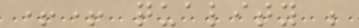++ quality ;
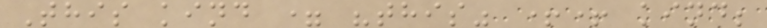This kind = "this" ++ kind;
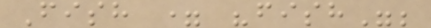Fish = "fish";
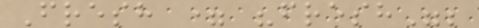Fresh = "fresh";
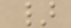}
